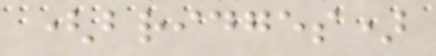(bridges)
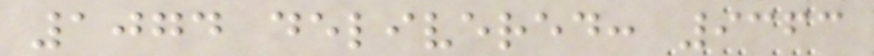1074 delivered: 9363
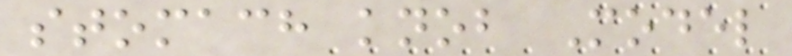stomach knob Model
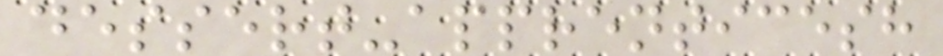dessert-apprenticesh
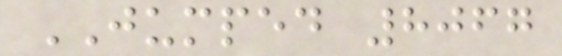JUMPED 8067
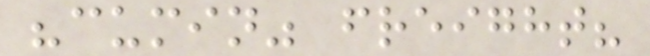"cumin" freight?
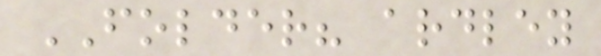FOLDER? ardley
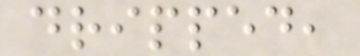dripped,
